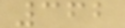362
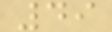49
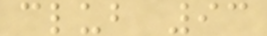club 93
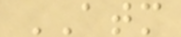ATM
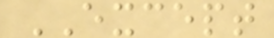EXCEPT
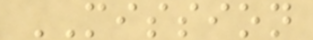MISSION
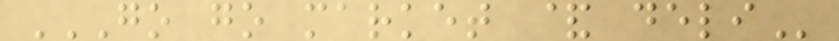GO GO MARKET & DELI
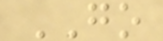GO
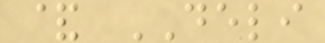& DELI
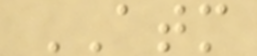ATM
